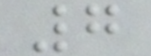7
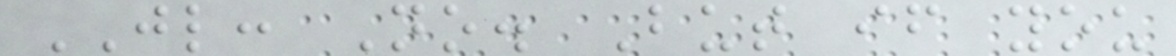JL: No. But if you
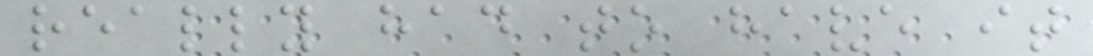really had to have it
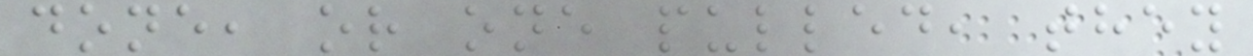done, or one pulled, they
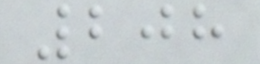208
